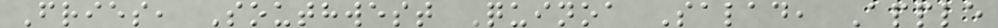Fries, Southwest Quinoa Salad, Apple
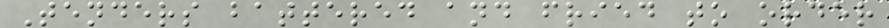Tenders battered and fried to order
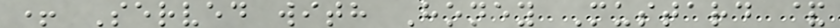+ Served with Honey Mustard &
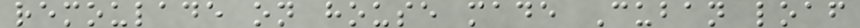remoulade on house made Cuban loaf
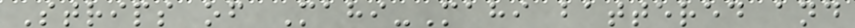Strips of Mahi-Mahi battered and
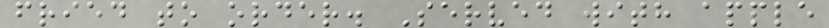fried to order. Served with apple
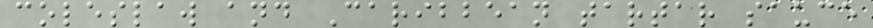coleslaw and Caribbean tartar sauce
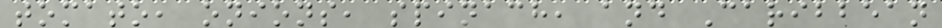tomato, onions, spinach, and Caribbean
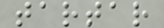tartar
